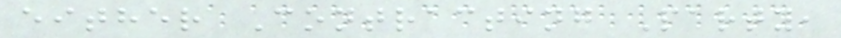either Contracting Party,
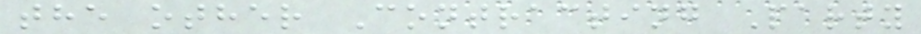the other Contracting Party
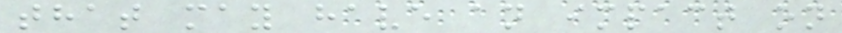that may have an impact on
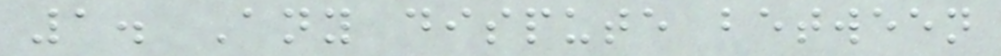1. Any dispute between
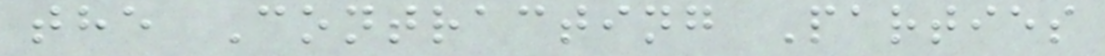the Contracting Parties
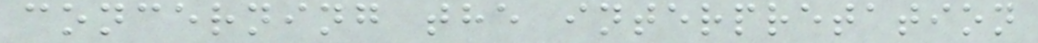concerning the interpretation
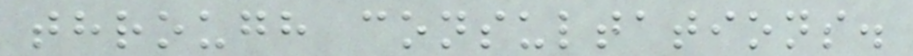through consultations.
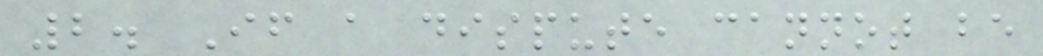2. If a dispute cannot be
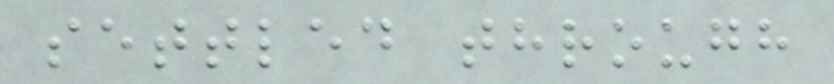settled through
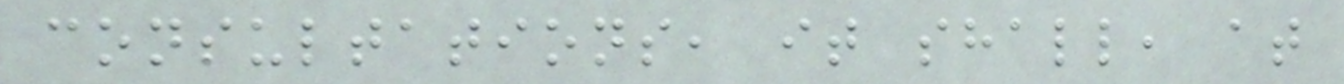consultations, it shall, at
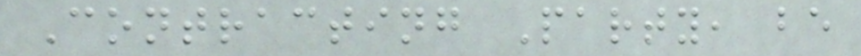Contracting Party, be
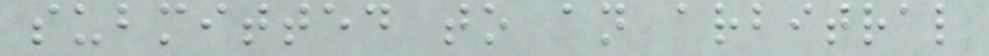submitted to an arbitral
